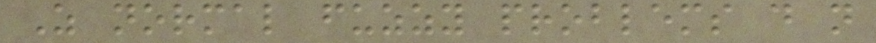As normal fuzzy problems do not
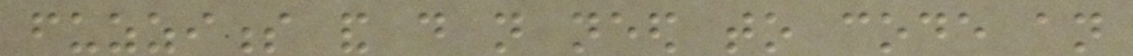fuzziness and do not need to code an
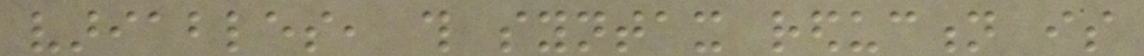variables, this syntax reduction is
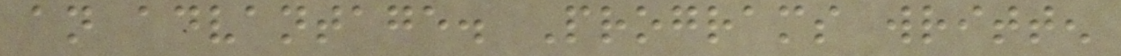an advantage. Programs written
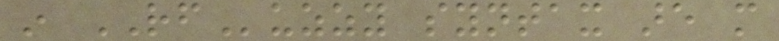in RFuzzy syntax are more
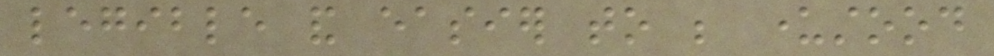legible and easier to be understood
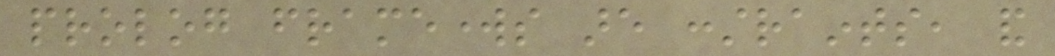prolog frameworks are constraints, and
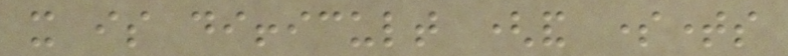it is difficult (and sometimes
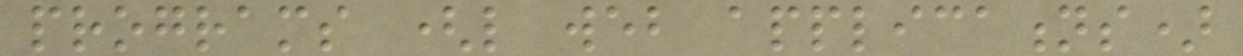programs (like web applications)
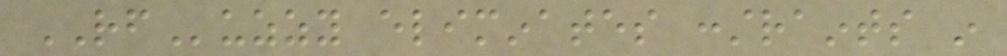RFuzzy eliminates constraints in
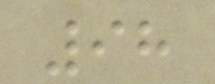98
